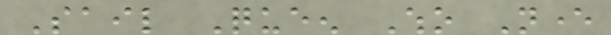Sail Queen Who Never
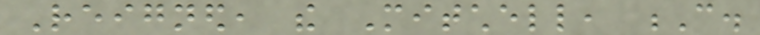Reigned, the Mitchell, C.
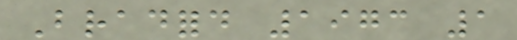Bradford 1973 1
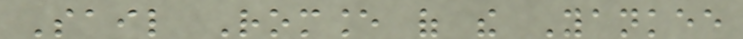Sail Romance of the Yankee
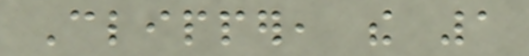Clipper, the 1
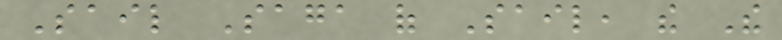Sail Saga of Sail, the The
